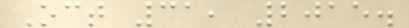Oct 31, 2015.
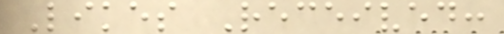Likes Received:
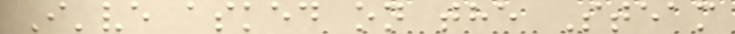I've asked on the Steam
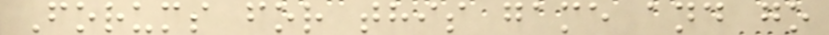Forums for this game and go
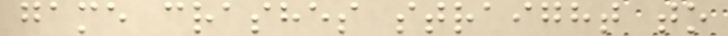game crashes straight to
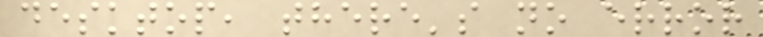desktop, there's no error
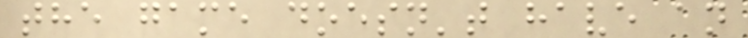the game doesn't have an
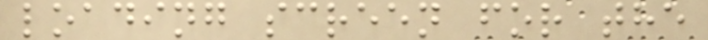loading screen for the
